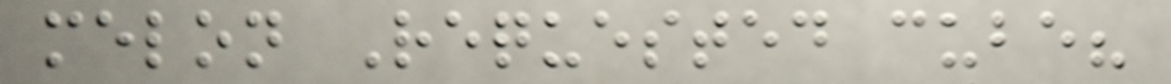melon Requested cube?
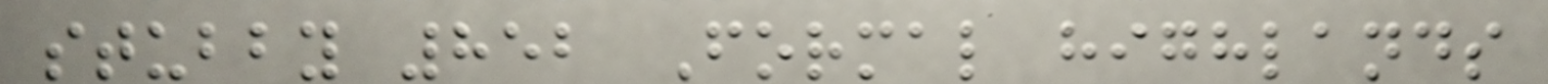stubby 852 Formal highlands
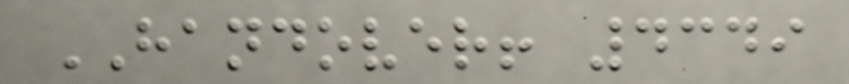HANDOVER! 4349
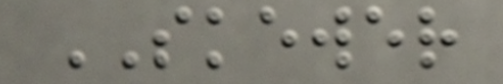SKEWER
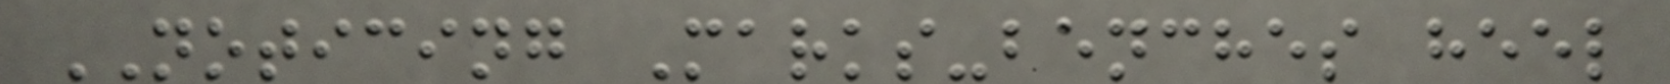NOTICING Marks-benches heel
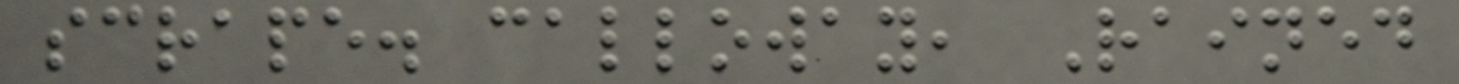scrape. calloway, Rained
